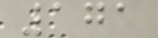171
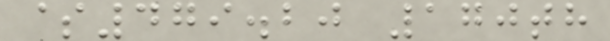$479.20 170th
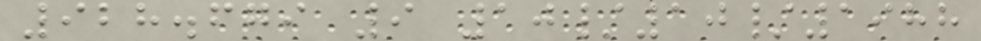928.679 9 10/10/1988
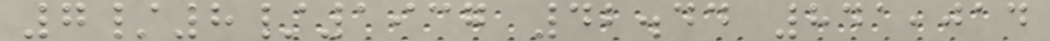7/8/1937 42.44 841,014
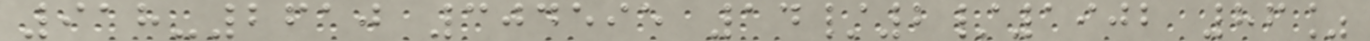918-2610 304595 14/2/1902 86%
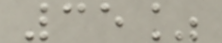35%
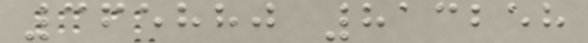365880 813258
